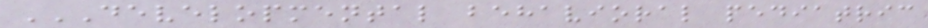DEVELOPMENTAL BEHAVIORAL PEDIATRIC
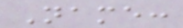Name:
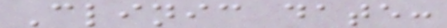Clinic date:
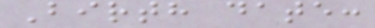Birth date:
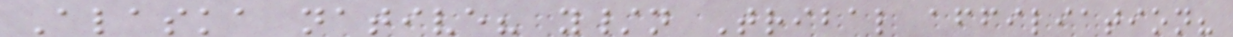Alaska native? y/n Tribal affiliation?
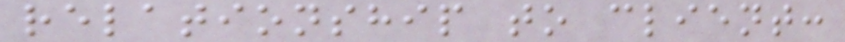relationship to client:
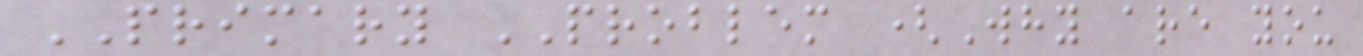PRIMARY PROBLEM (Why are you
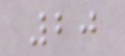20
